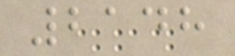2148
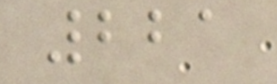221
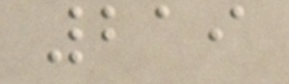219
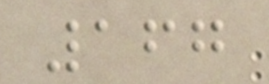167
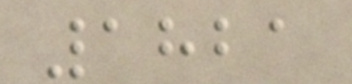1821
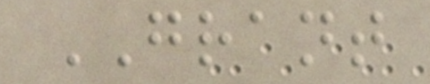GRANT
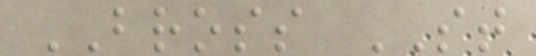BROSS ST
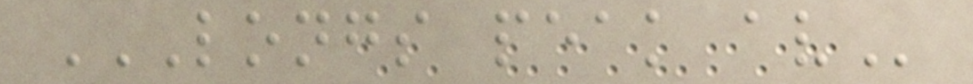LONGS PEAK AV
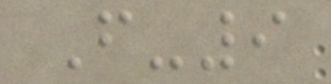F-9
